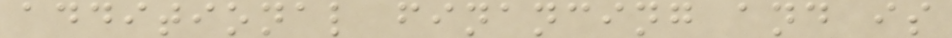additional financing and is
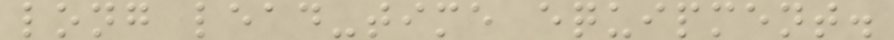long lead-time equipment.
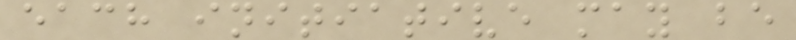each initiative may be
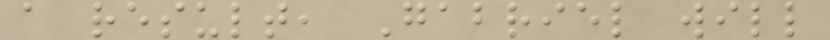a result, Gabriel will
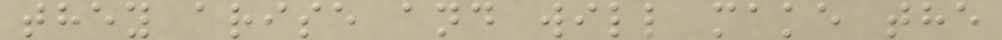they arise and will make the
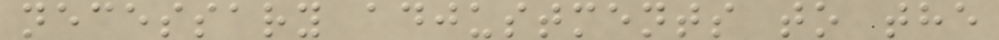necessary adjustments to the
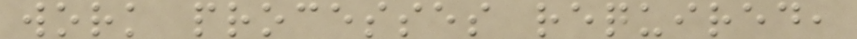work processes required,
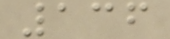136
